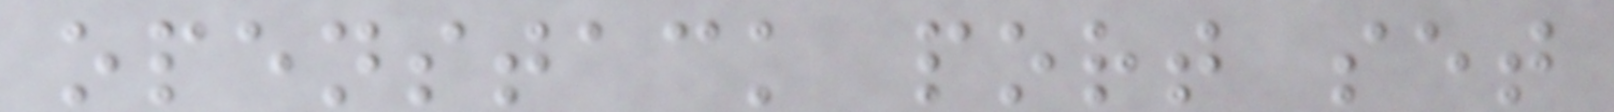openstack port set
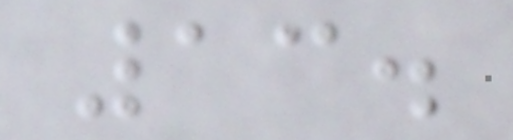13.
